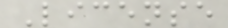License
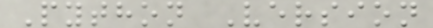Python Version
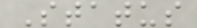Status
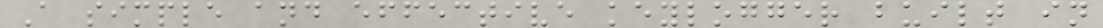A simple and effective keylogger built in
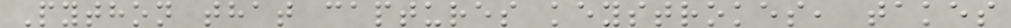Python that captures keystrokes, takes
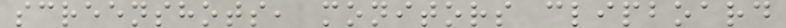screenshots, monitors clipboard
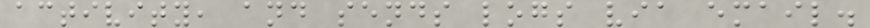activity, and sends logs via email.
